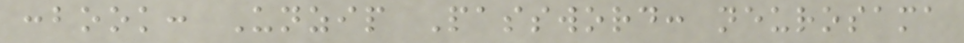:book: Unzip Password: neurosama
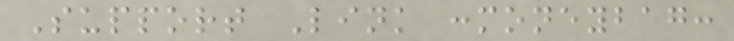Support Link :moneybag:
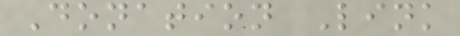Donation Link
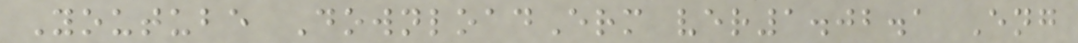Youtube DownloadErm ver1.02.1 Eng
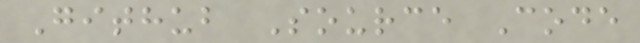Github Source Code
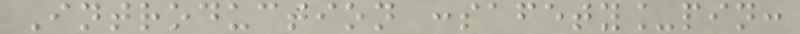Introduction :safety_pin:
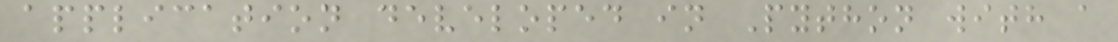application developed in Python with a
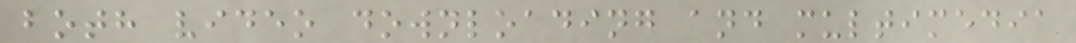both video downloading and multimedia
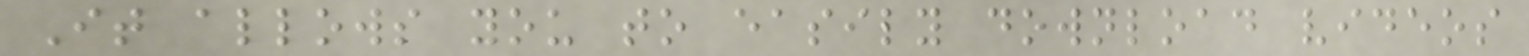It allows you to easily download videos
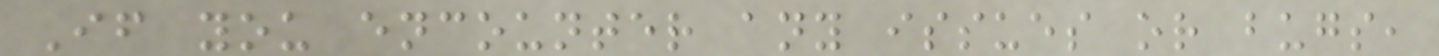If you encounter any issues or bugs,
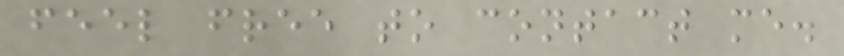feel free to contact me.
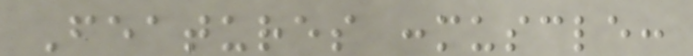Features :muscle:
